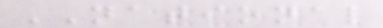NATIONAL
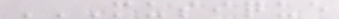MUSIQUE
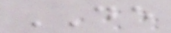DE
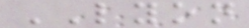LYON
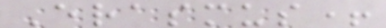Erasmus+
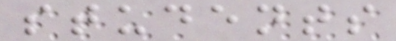students
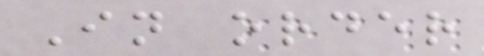In order
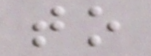to
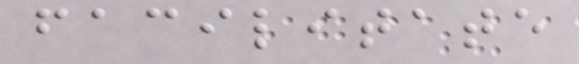facilitate
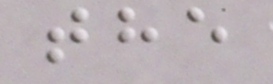the
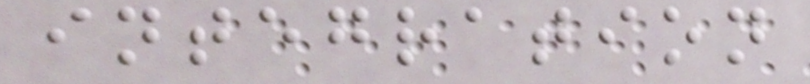integration
